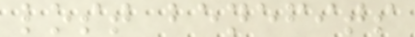lost benefits
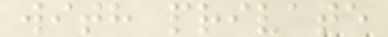with private
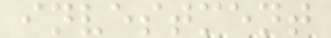investment
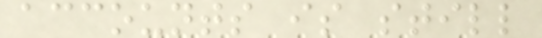accounts is still
